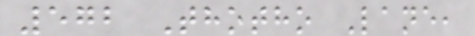572 Thotho Lane,
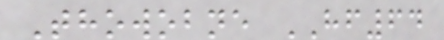Thowobne HF64
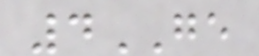4GE
